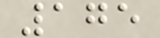175
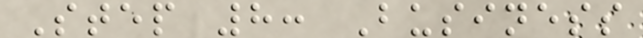Step 8: Business
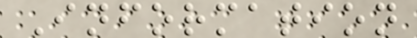Information
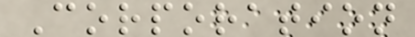Corporation
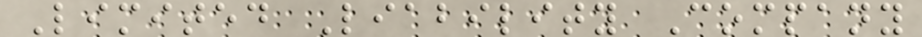Limited Liability Company
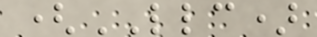(LLC)
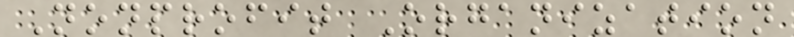Nonprofit Organization
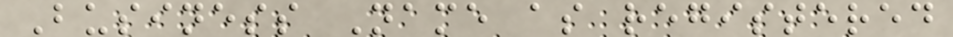Business Name as registered
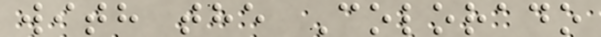with the Colorado
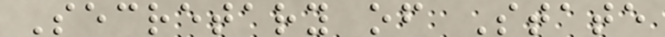Secretary of State
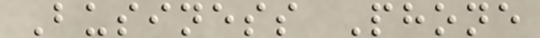Business Phone
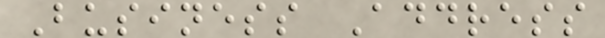Business Address
